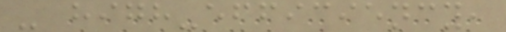- high-efficiency,
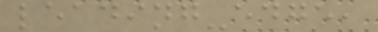leading-edge,
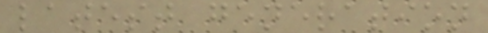latest generation
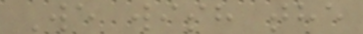We wish the
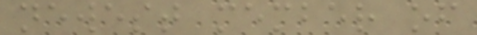newest member of
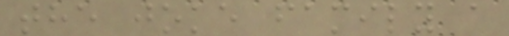the joke family a
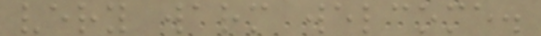very warm welcome.
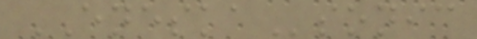ENESKAsonic
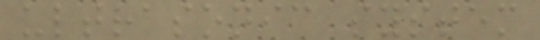ultrasonic system
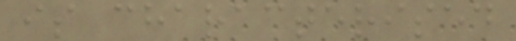is characterised
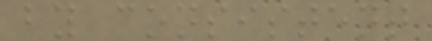by consistent
